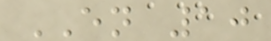EN 10
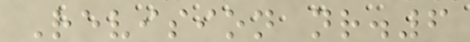Revision nr.6
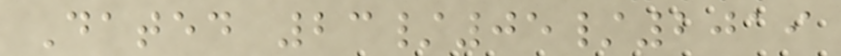Dated 23/05/2019
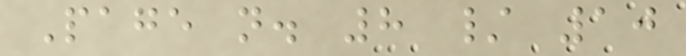Page n. 8 / 10
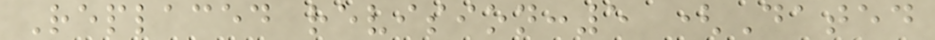Replaced revision:5 (Dated
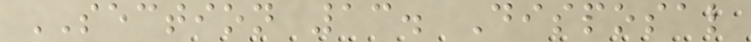SECTION 13. Disposal
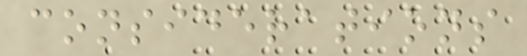considerations
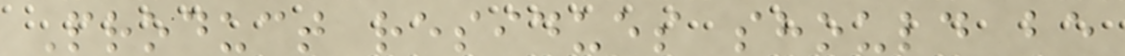Product residues should be
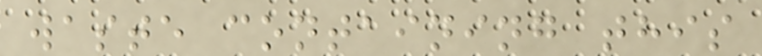waste containing this
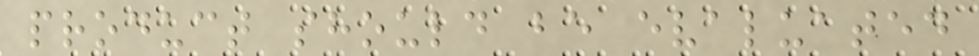product should be evaluated
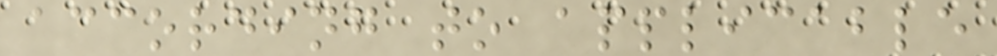according to applicable
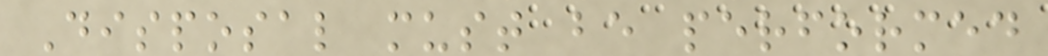Disposal must be performed
